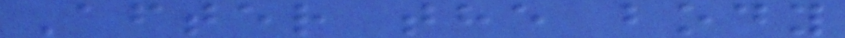After the body
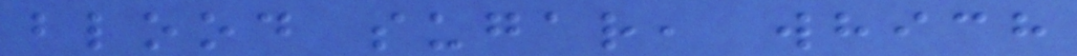blood sugar, which
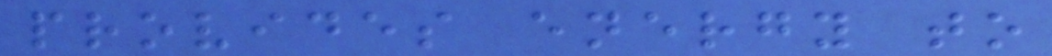provides energy to
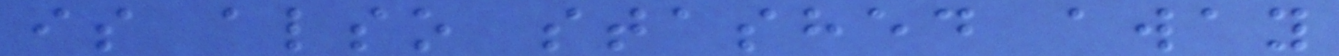is also stashed away
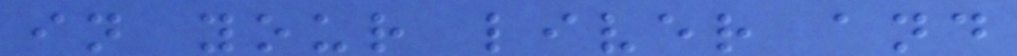in your liver and
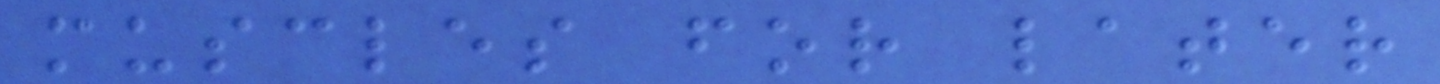muscles for later
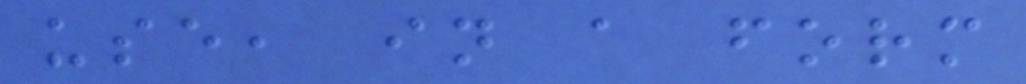use, in a form
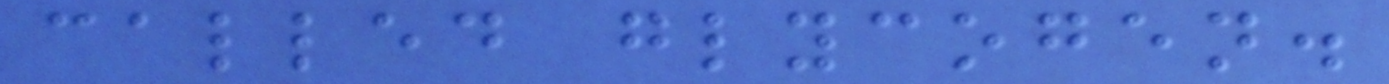called glycogen.
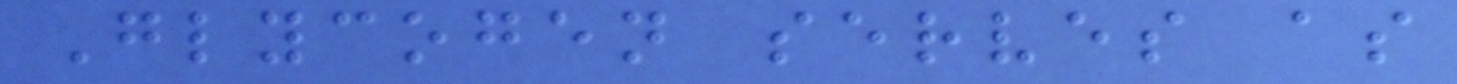Glycogen serves as
